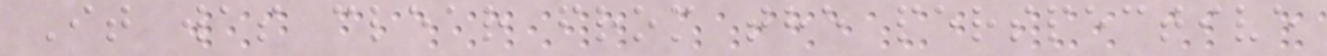It was clear from the perspective
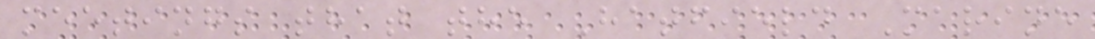meetings that the Hatfield Marine
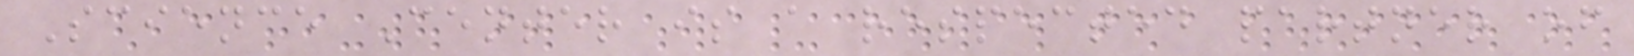Science Center is a respected partner of
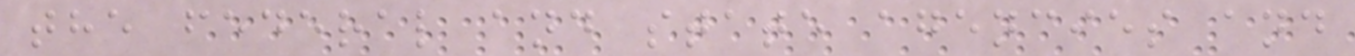the federal and state agencies and
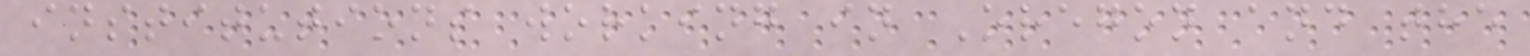institutions working in Oregon and the
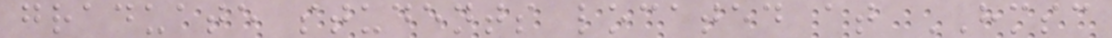graduate students located at HMSC
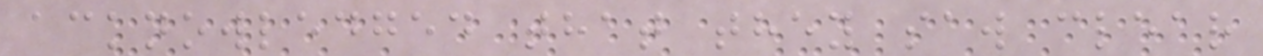acknowledged that they saw clear
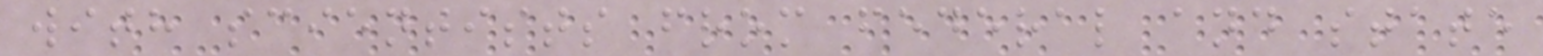with scientists from federal and state
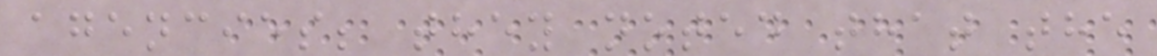agencies; they noted that the
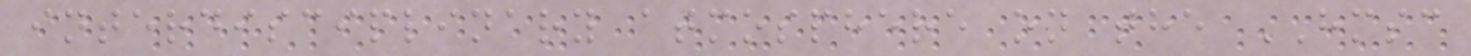interdisciplinary atmosphere on the HMSC
